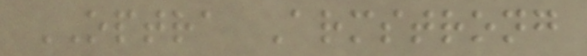OPTRA Armstrong
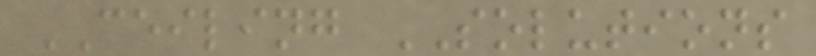CEILING SOLUTIONS
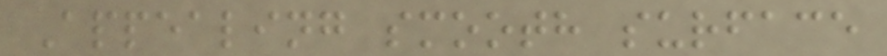Appealing smooth surface
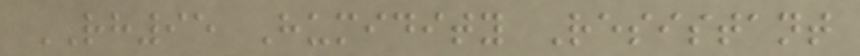RH95 Humidity Resistant
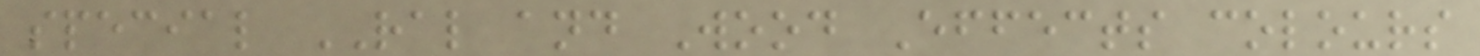special RAL and Wood Effects colours
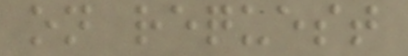on request
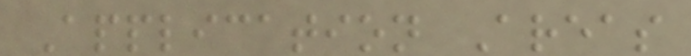Application Areas
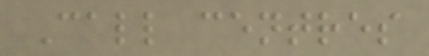Call centres
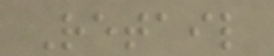Retail
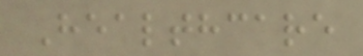Healthcare
